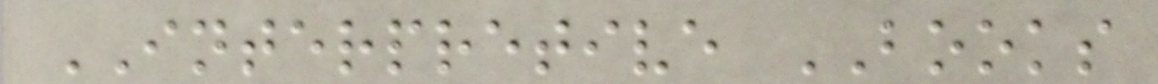INTERPRETIVE BOOKS
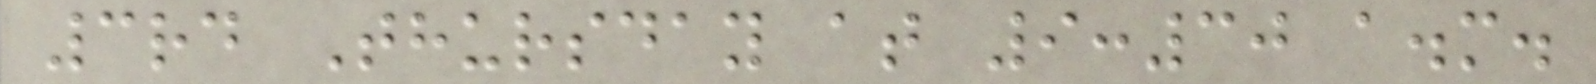3rd Thursday at 9:30 a.m.
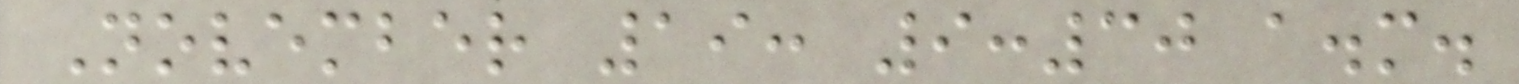November 19: 9:30 a.m.
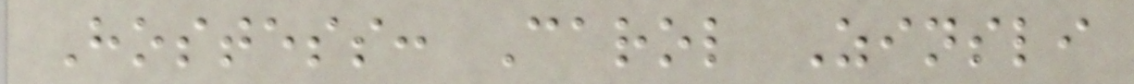Hostess: Carol Zinsli
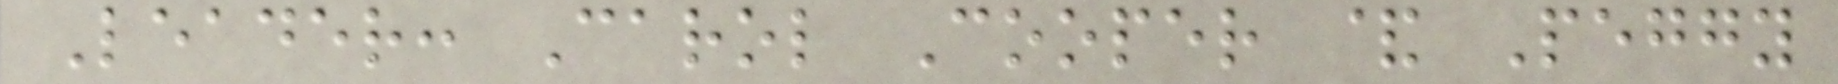Leader: Carol Cooper & Peggy
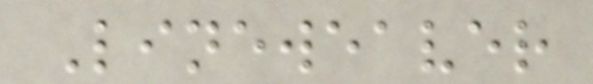Lineweaver
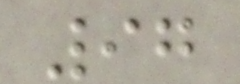97
